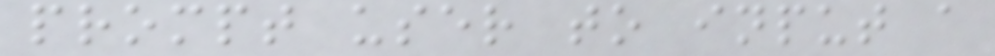prompt user to input a
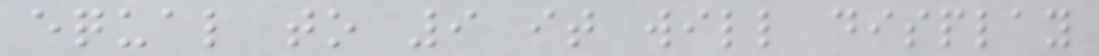equal to 9 it will display
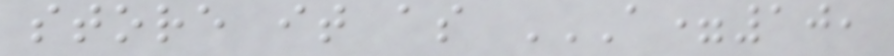store it as A=10,
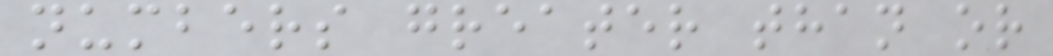numbers greater than or
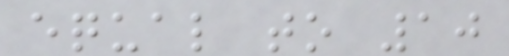equal to 10
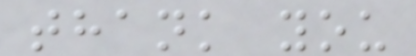thank you
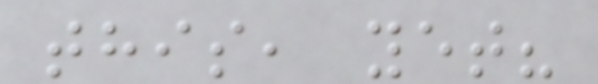this, yet?
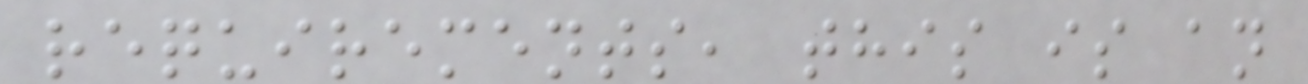requirements, this is an
